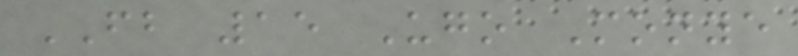FB 15 Ugo Monye
